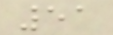51
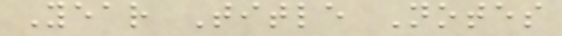Year Title Notes
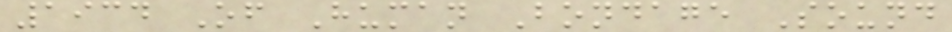1934 Of Human Bondage Sound
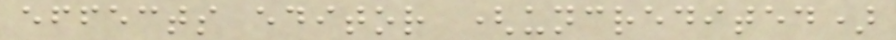effects editor (uncredited)
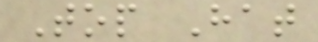Top Hat
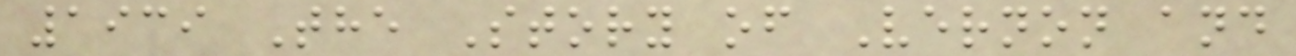1939 The Story of Vernon and
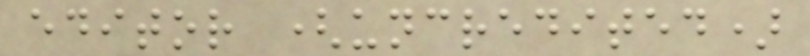editor (uncredited)
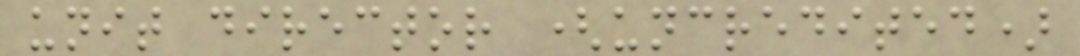unit director (uncredited)
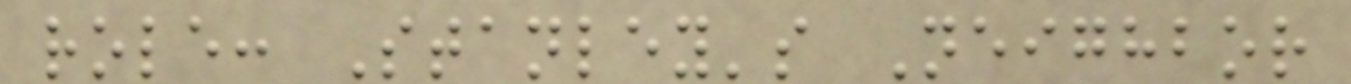role: Stanley's Neighbor
